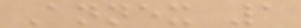Annex 1
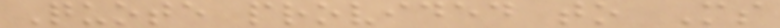Quote provided to Ms
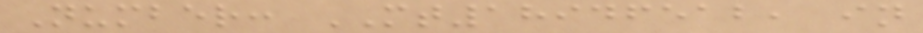Number: MT18946512, in
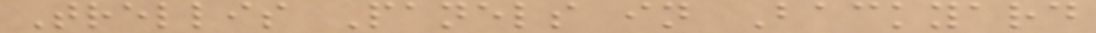Trellis Panels in Backyard
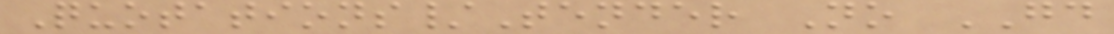Quotations/Tender No GD
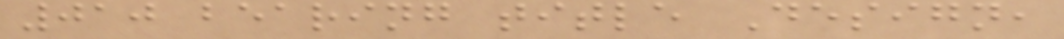010 bearing title Design,
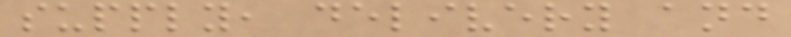supply, delivery and
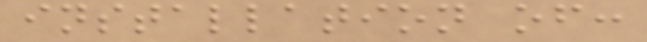installation of:
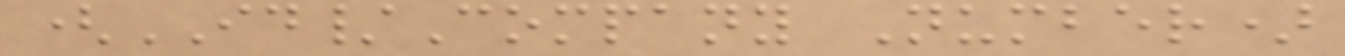(ID/Company Number)
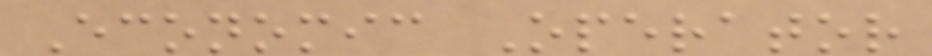Economic Operator
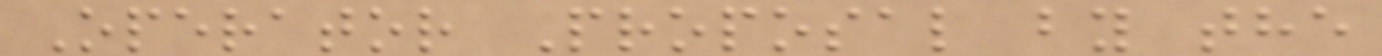Operator Proposal by the
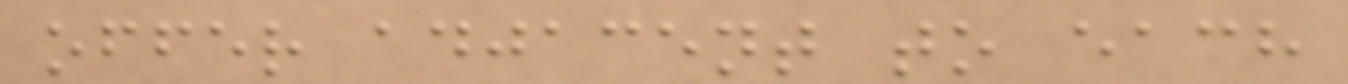offer adjacent to each
